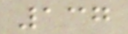137
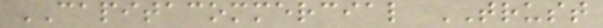CAPITACOMMERCIAL TRUST
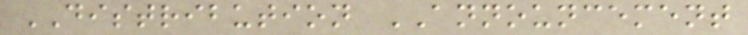DISTRIBUTION ANNOUNCEMENT
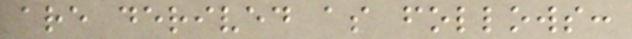are derived as follows:
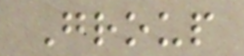Group
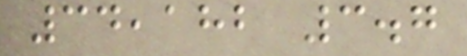34,182 3.7
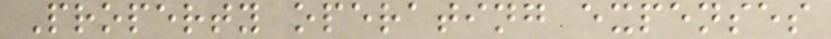Property operating expenses
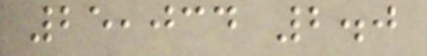25,034 2.0
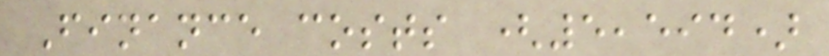Finance costs (5,594)
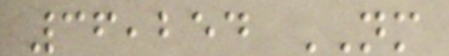36,254 NM
